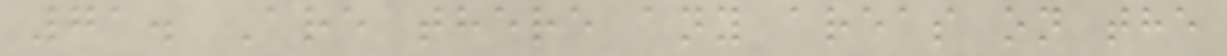71. Are there any areas on the
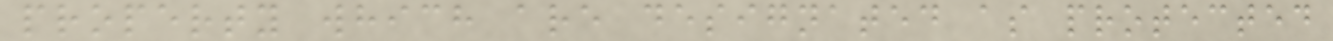property which are designated as protected
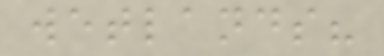wetlands?
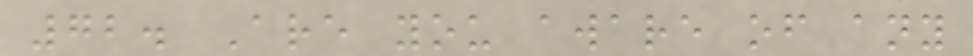72. Are you aware of any
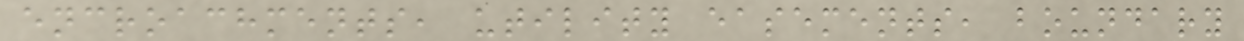encroachments, utility easements, boundary
